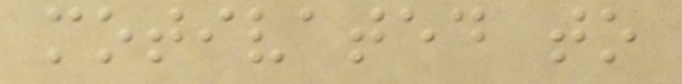motivated to
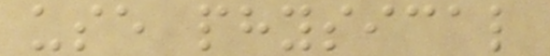use physical
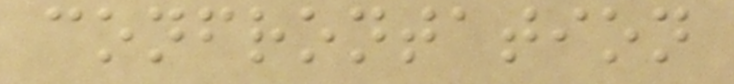confrontation
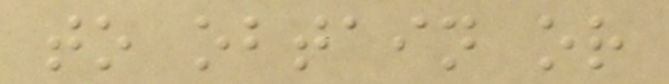to obtain or
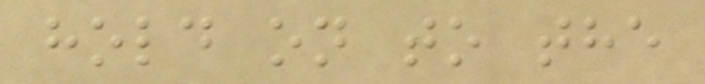hold on to the
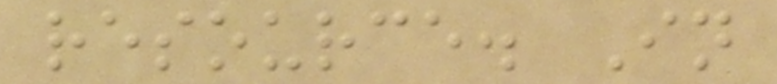resource. In
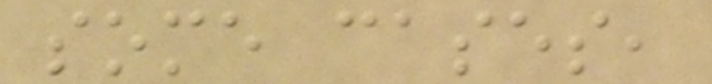some cases,
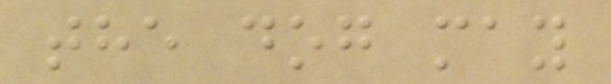the dog may
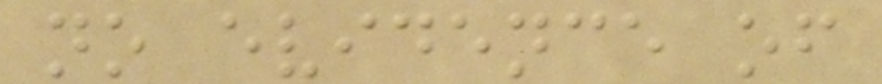no evidence of
